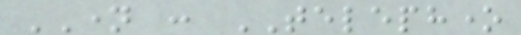NAME : TELEPHONE
